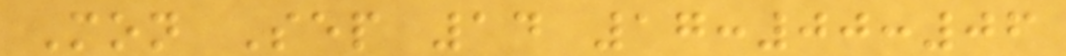Mon Sep 14 17:00:06
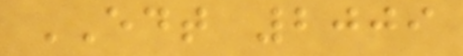EDT 2009
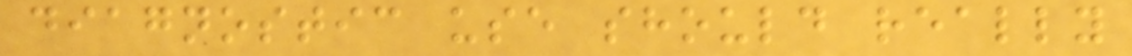diagnostic use should really
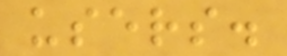users.
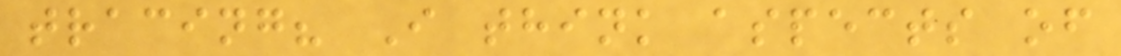tracing? I think aspects of
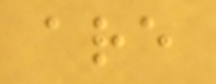are
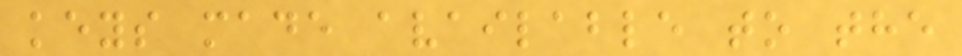keys made available to the
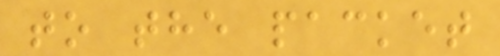to the packet
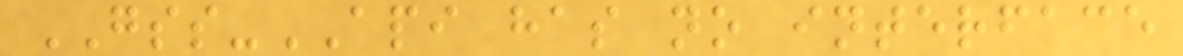GSS-API has no interface
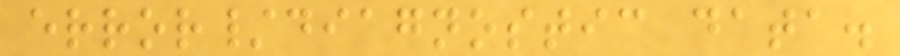error/diagnostic data.
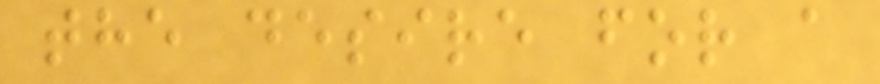the desire for a
